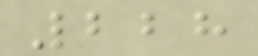228
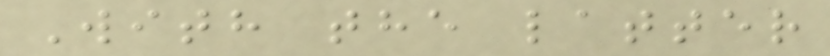With the latter
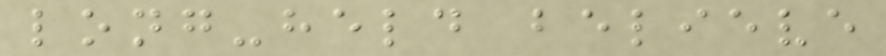long-held believe
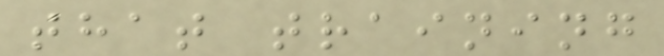that training
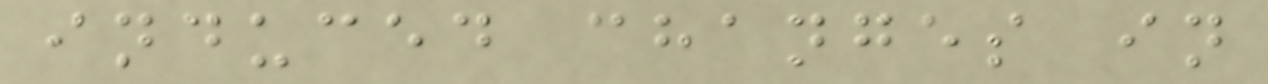induced changes in
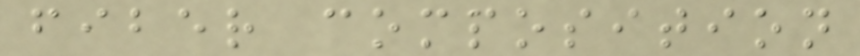fiber composition
